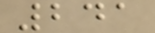241
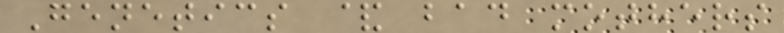Genetics & bad mothers
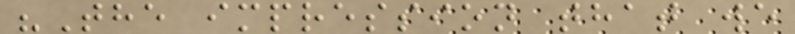"The impression that we
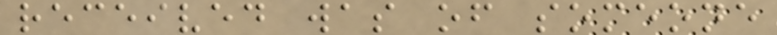received was of someone
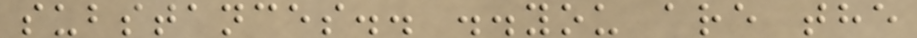substances.. ..you are the
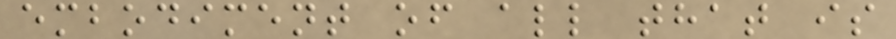embodiment of all that is
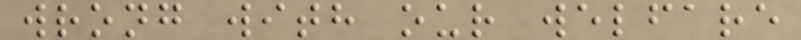wrong with our welfare
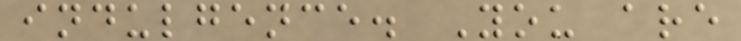indulgence. You are
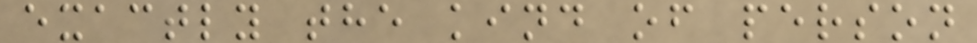exactly the kind of person
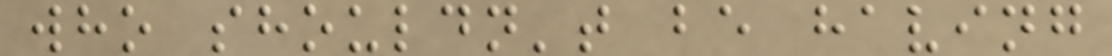who shouldn't be having
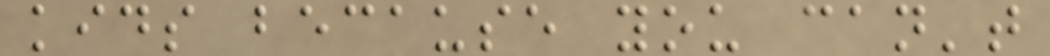kids because you can't
